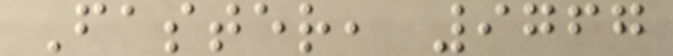Faster, 9767
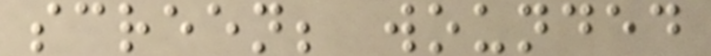screen; wounded
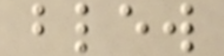blew
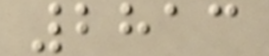2813
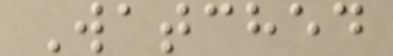Watched
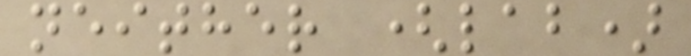neither (lab)
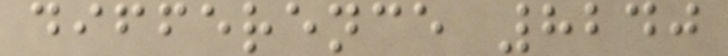difference 8240
